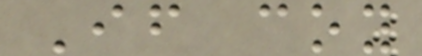If coy
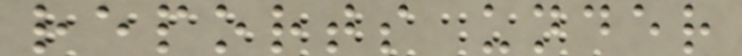reports under
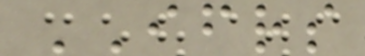IFRS
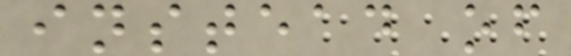instead of
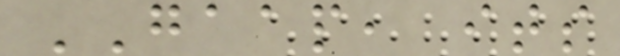GAAP, its
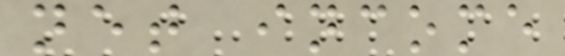net income
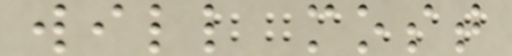will most
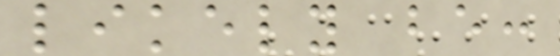likely be:
